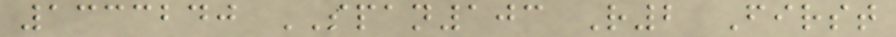1333240 SPAN103 R2 First
